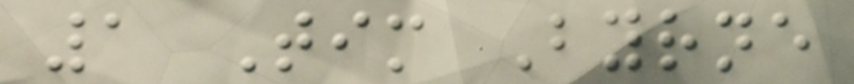1 Tim Byrne
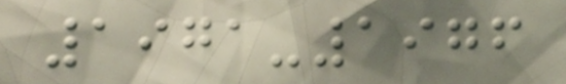1971-1976
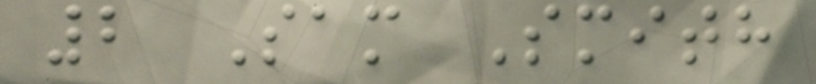2 Sam Smith
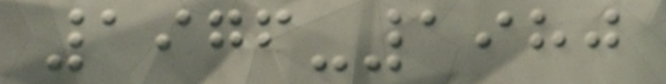1976-1980
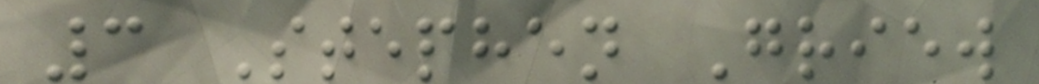3 Stephen Griew
